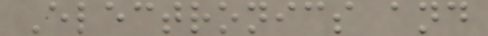Electronics and
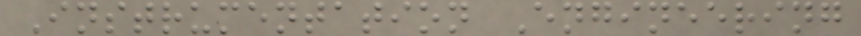Instrumentation Engineering
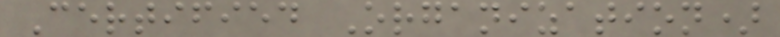Certified Organization)
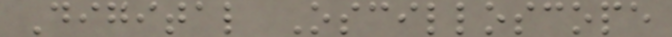Digital Oscilloscope
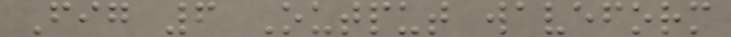Fig 6 Output waveform
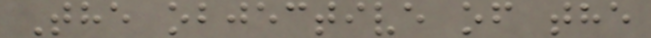The objective of the
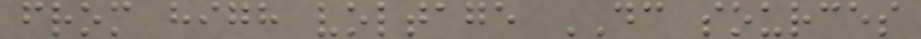from high voltage DC sources
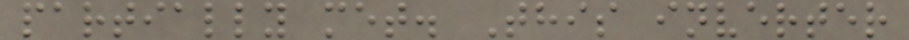partially met. This inverter
